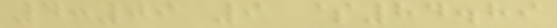4:09 9 $84.89
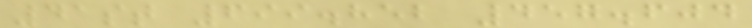41st 699.852 457.604
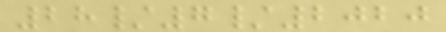28/7/2020
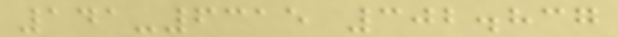141-6315 302.837
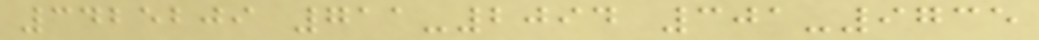3425209 711-2094 301-9735
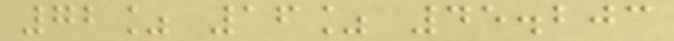72% 16% 45.203
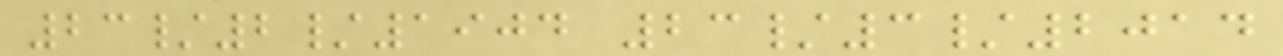23/2/1904 23/3/2014
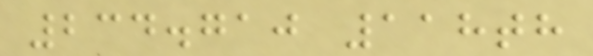234.710 118th
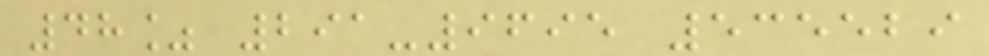48% 291-9695 535529
